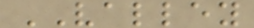VALLEY
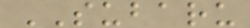SUBARU
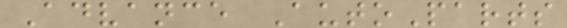Advance AutoParts
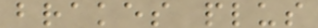brakes plus
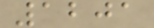1201
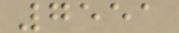7551
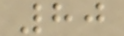80
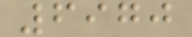6970
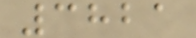3821
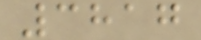3817
